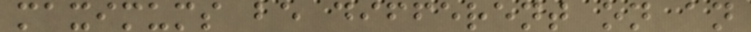maximums be different on an
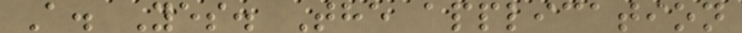A. Yes. The application
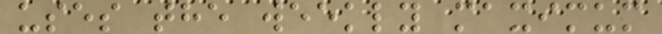uses the weekly maximum
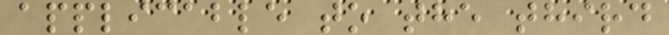applicable to the third
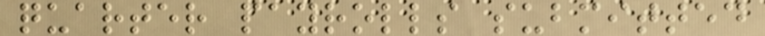quarter payrolls submitted
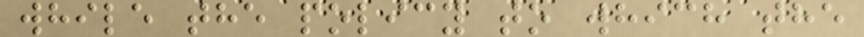while the policy to which the
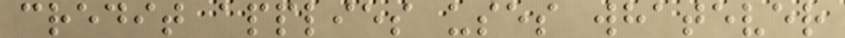credit applies uses whatever
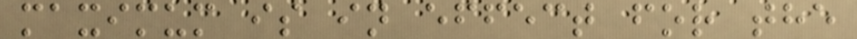maximum is in effect for the
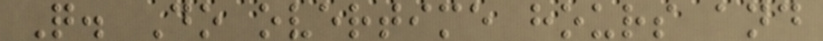Q. Do overtime hours and
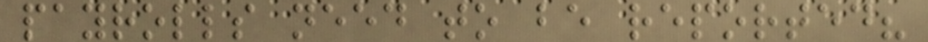payrolls need to be reported?
